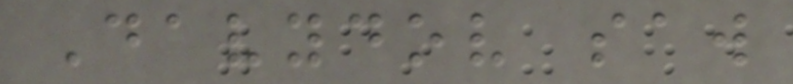Davydov saw
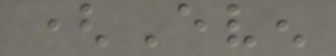(Even
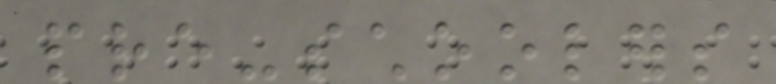pre-schoolers
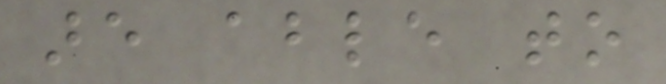are able to
